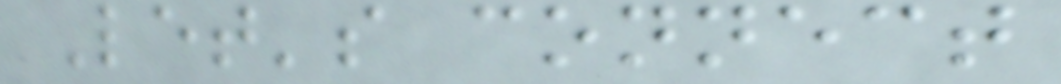Let's connect
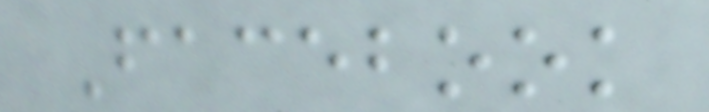Facebook
